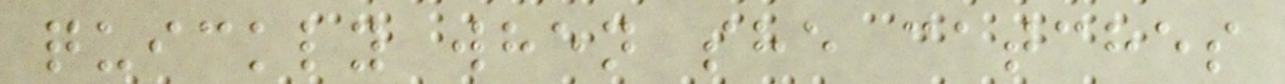quickly when she catches
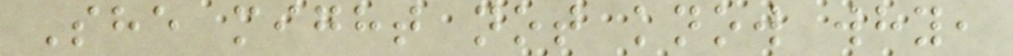She might not know why,
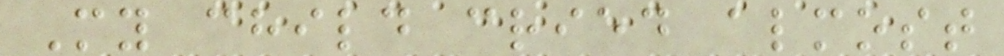My child cried almost
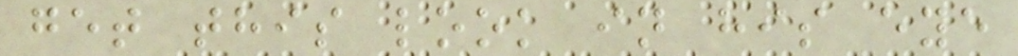get this look in his eye
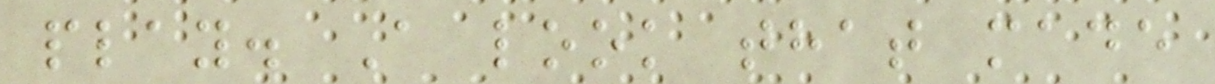play. A look that made
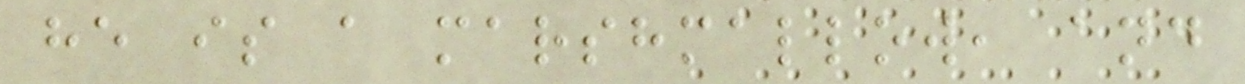he is a marshmallow, and
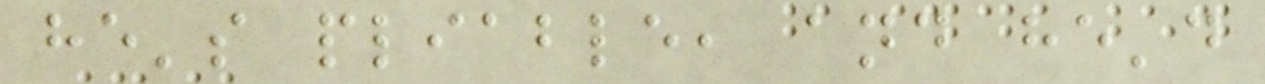he's pliable, and he'd
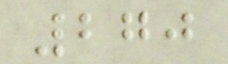270
